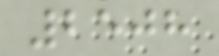2508
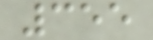355
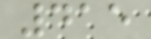415
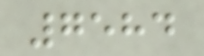7584
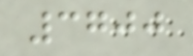3700
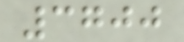3700
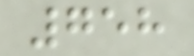758
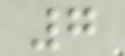7
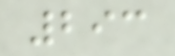293
